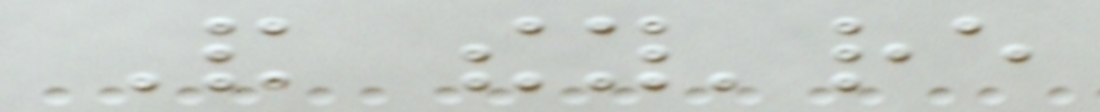And they're
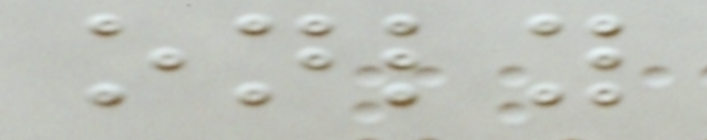only
